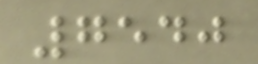7540
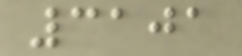3101
